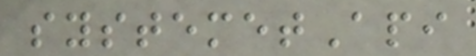systemetApi
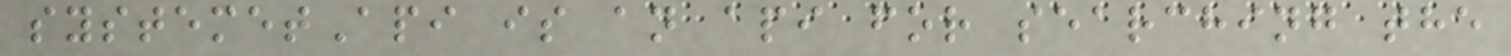systemetApi is an api for searching the
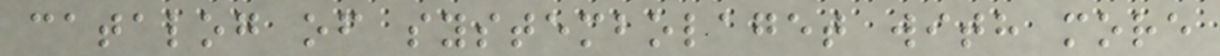catalog of systembolaget with more
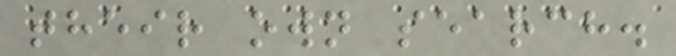their own search.
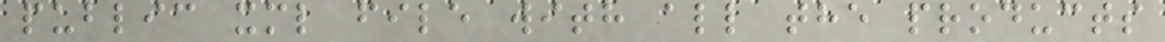public xml file with all the products
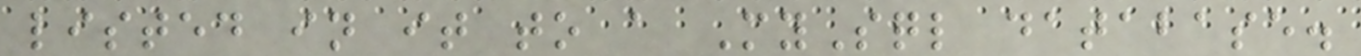listed in it to a MySql database.
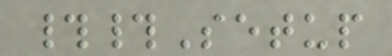##Setup
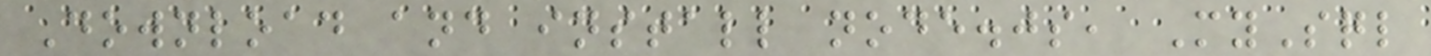Download and install node.js, MySql
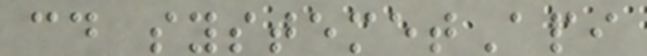cd systemetApi
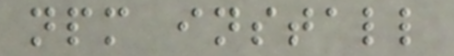npm install
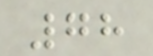78
